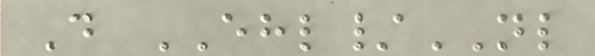Do EHL/NL
